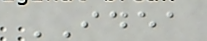IDEA
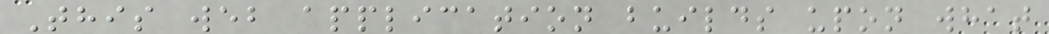This web application builds upon what
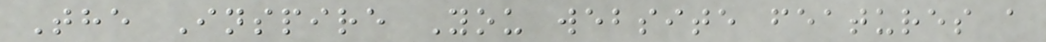The Inspire You website features a
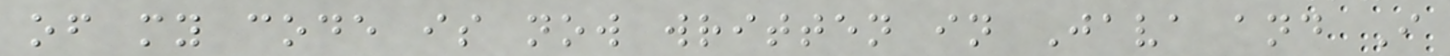of my code is now written in Java and I
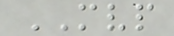MVP
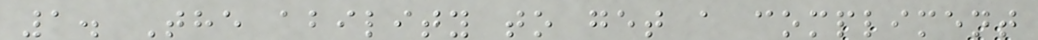1. The ability to get a compliment
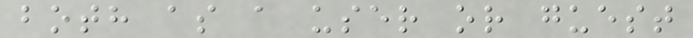both as a user or guest
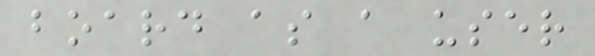board as a user
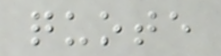quote
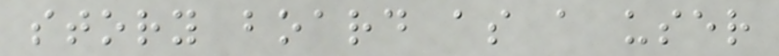story board as a user
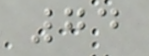74
